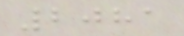2081
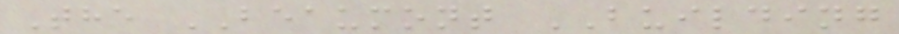The BEAUMONT BUILDING
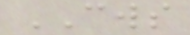CWS
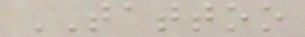TATTOO
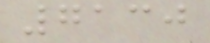7130
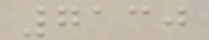7130
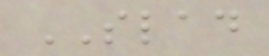SLAD
